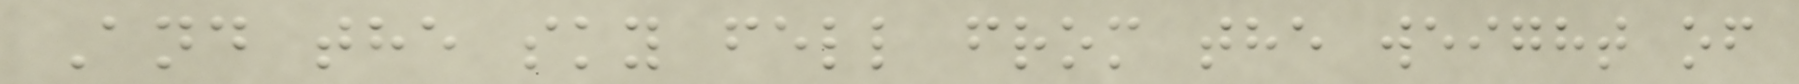And the sky fell from the weight of
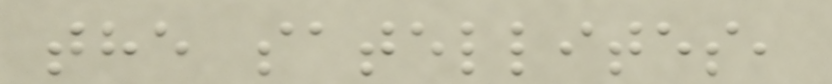the satellites,
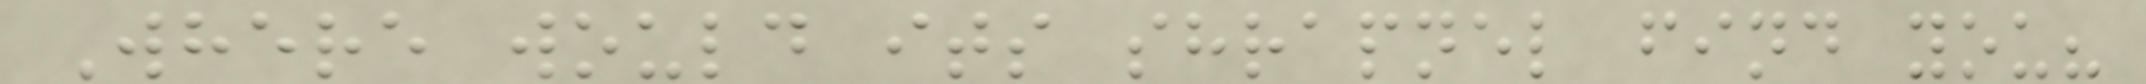Where would its shrapnel find you?
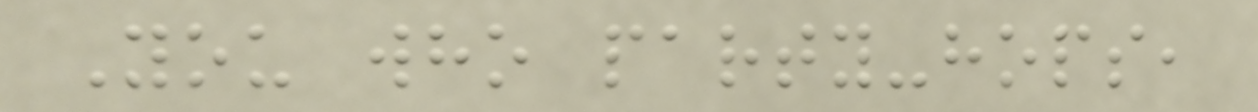You who party-hops,
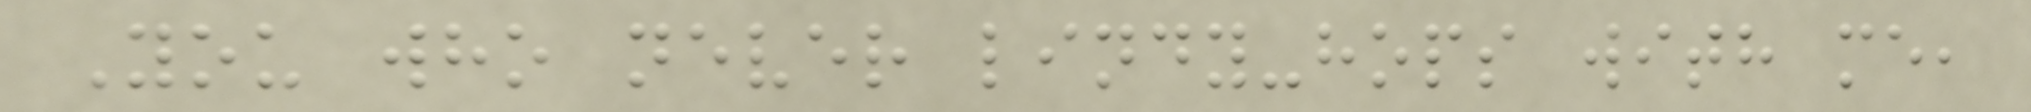You who never lindy-hops with me,
